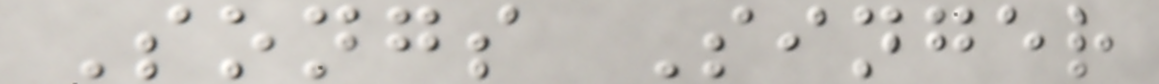Songs Singer
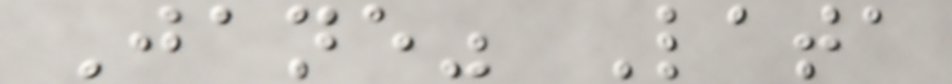Jane" Lata
